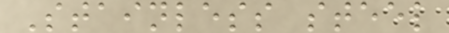Stainless steel
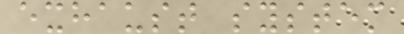exhaust system
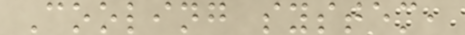Cooling system,
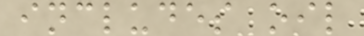includes oil
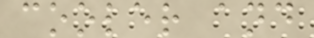cooler and
